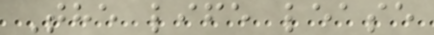The life lease
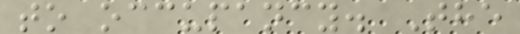to occupancy. The
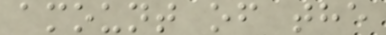amount of the
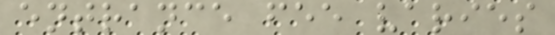entrance fee varies
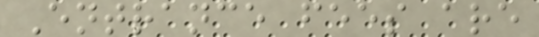Entrance fees are
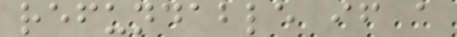refundable if a
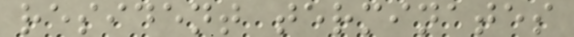resident terminates
